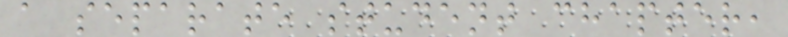a separate student chapter,
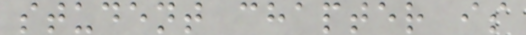student chapter is
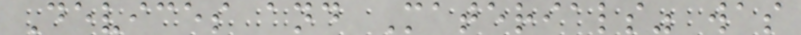Devices and Materials" was
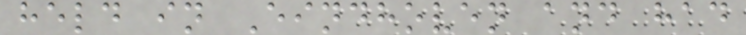held in Eindhoven and had
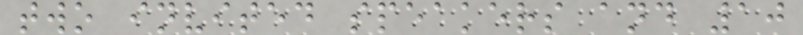two invited speakers and 10
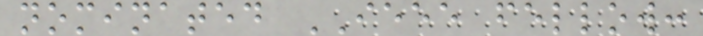nominated IEEE fellow:
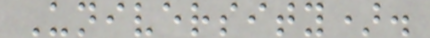University).
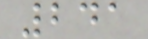241
